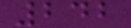242
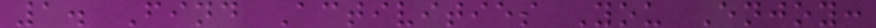1. Find Activities You Enjoy:
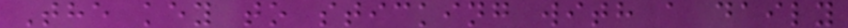The key to sticking with a daily
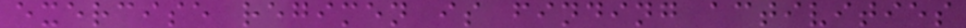exercise regimen is finding activities
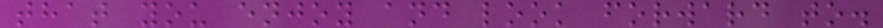that you enjoy and look forward to.
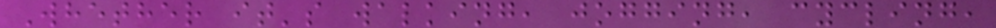Whether it's walking, jogging, cycling,
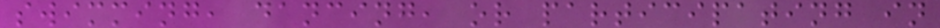swimming, dancing, or participating in
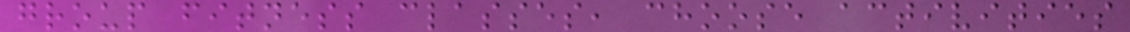group fitness classes, choose activities
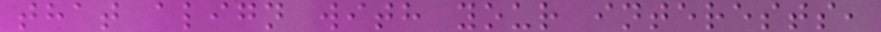that align with your interests,
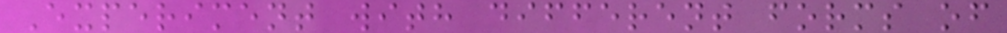Experiment with different forms of
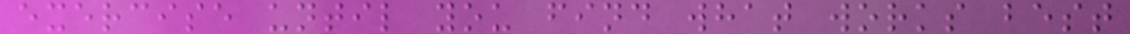exercise until you find what works best
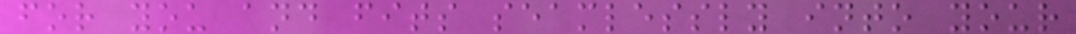for you and fits seamlessly into your
